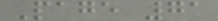Page 71
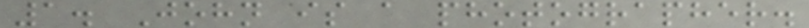1. John is a photographer.
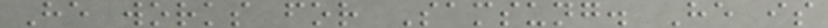He works for Samsung. He is
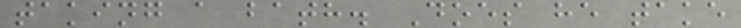taking a bath. Does he take
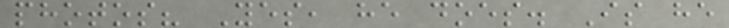photos? Yes, he does. Is he
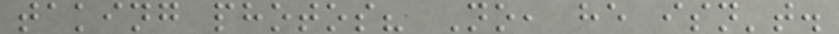taking photos? No, he isn't.
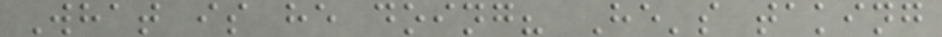What is he doing? He's taking
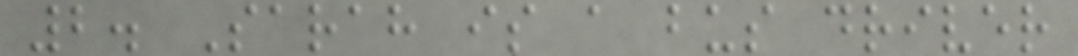2. Sarah is a bus driver
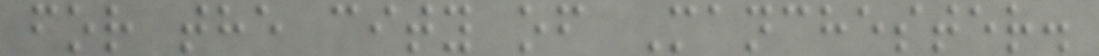for the city of Manchester.
